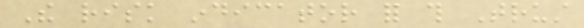The risk indicator for this Trust
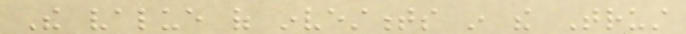The value of investments in the Trust
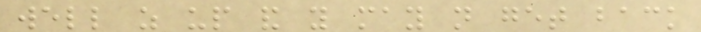well as up and you may not get back
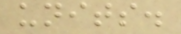units.
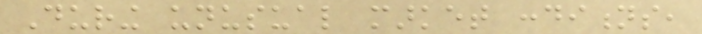During unusual market conditions,
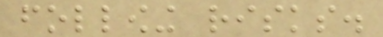following risks.
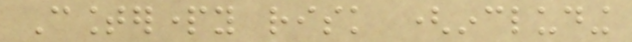Counterparty risk (including
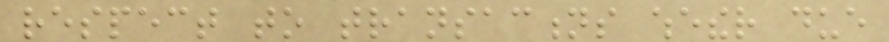respect to transactions whether due
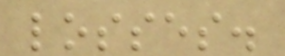losses.
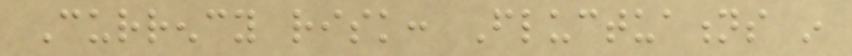Currency risk: Fluctuations in
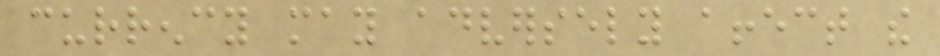currency may adversely affect the
